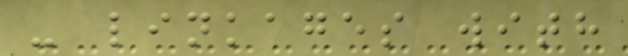- linkages with
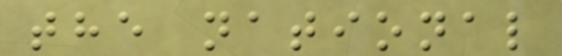the national
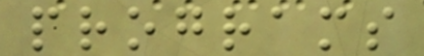programs
